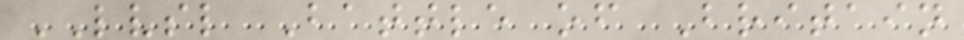LVSL Battle of Britain
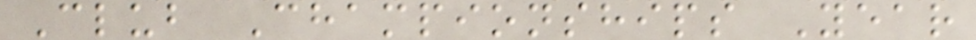Club Championships Year
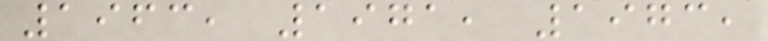1963, 1971, 1973,
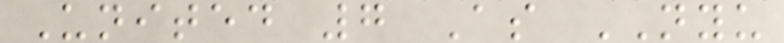United 7 As NYU
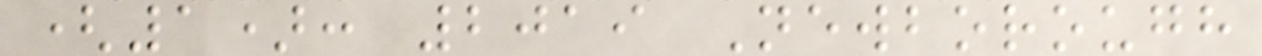(1): 2019 Newborough
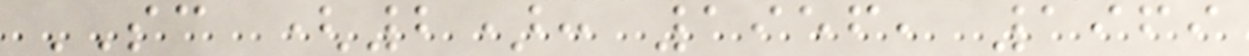SC (2): 1956, 1969
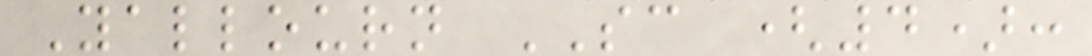Yallourn SC (4):
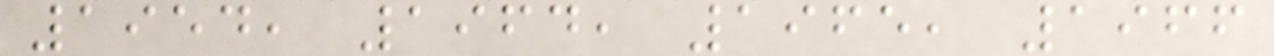1954, 1964, 1965, 1966
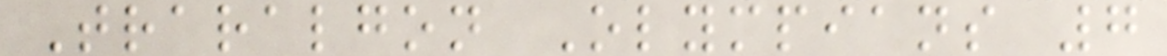Traralgon Olympians 7
